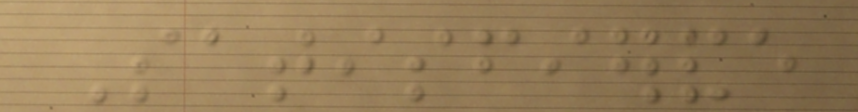Satisfierande
